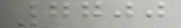7700
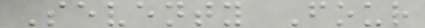Seventy Four
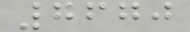7670
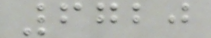6720
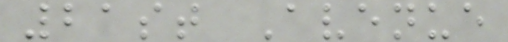21st Avenue
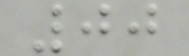00
